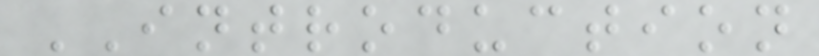INTRODUCTION
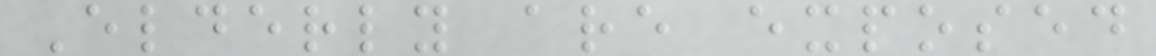Elderly are exposed
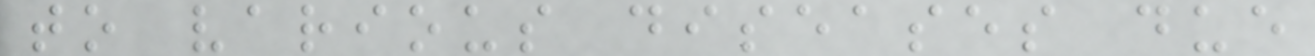to various diseases due
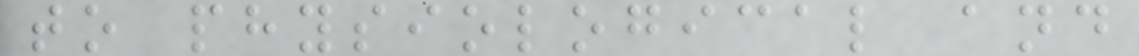to physiological and
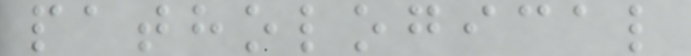pathological
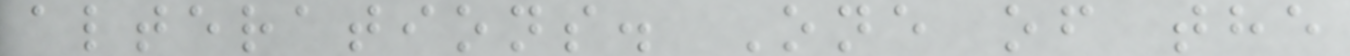alterations. One of the
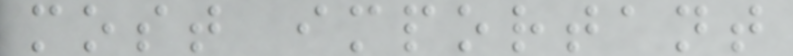most important
